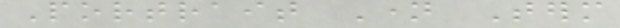Portrait Name Term
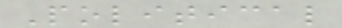Political
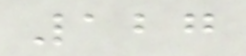127
